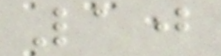10
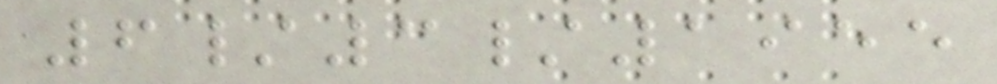6/3/1955
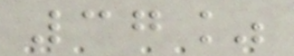37%
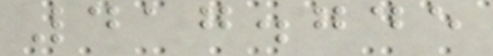417.745
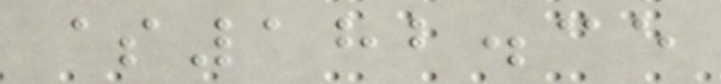$182.35
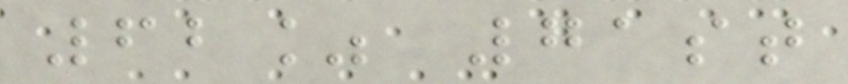62% 71st
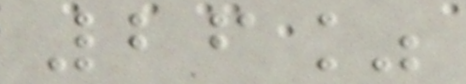26%
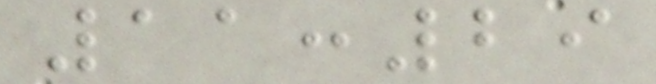11:29
